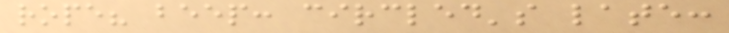rope? beep: circled's late:
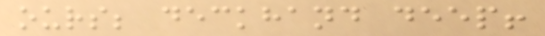ours; deckhand deep!
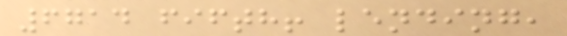6714 fifth! lending,
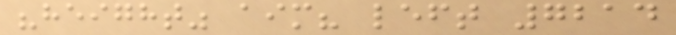"height" aim? left 7214
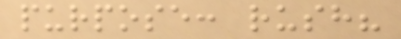purpose: rush?
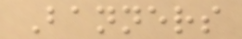Banners
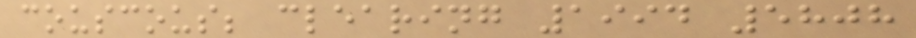couscous; clearing 1994 5808
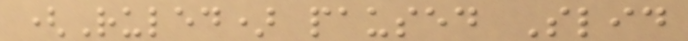(Ruled) paused Slid
